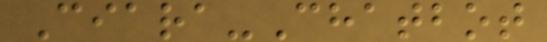Ciara-Chatbot
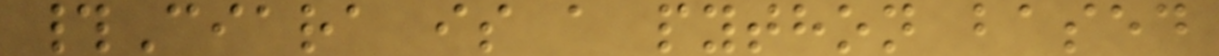#Ciara is a python based
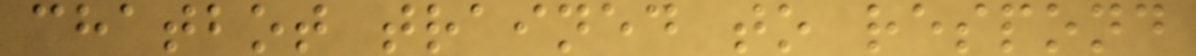chatbot trained to respond
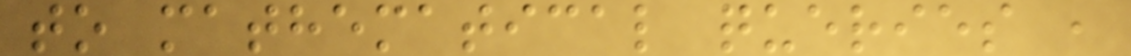to mathematical queries ,
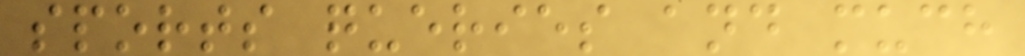sports queries and much
